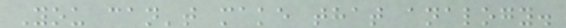You can't make that analogy.
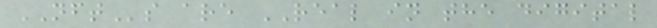NFTs are REAL in the digital
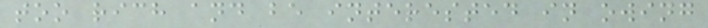too rich and be interested in owing
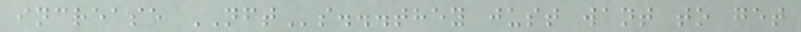increase NFTs...they just want to get
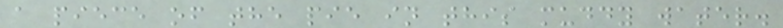a piece of the pie in this muddy water.
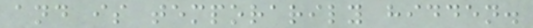and is temporarily hidden.
